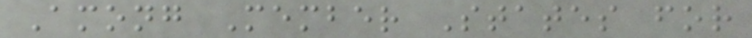Among Member States for
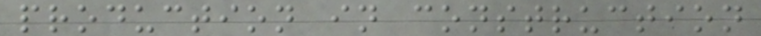production in construction
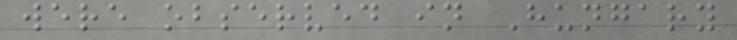were observed in Hungary
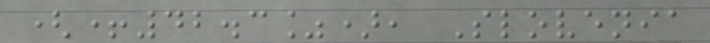(+42.3%), Slovenia
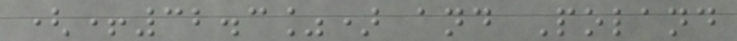(+32.3%) and Poland
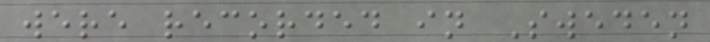were recorded in Sweden
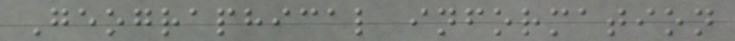Geographical information
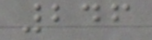246
